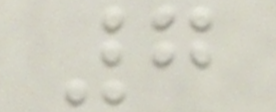7
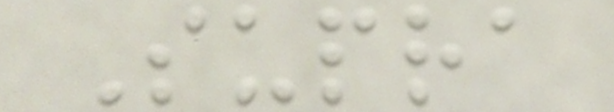Supra
